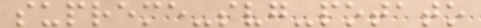supreme-svg-potato
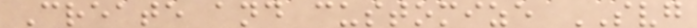Create and customize SVG
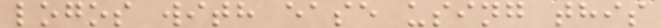logos with ease using this
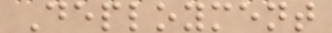Deployment
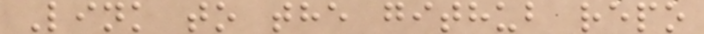Link to the github repo
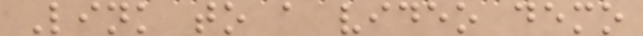Link to a video demo
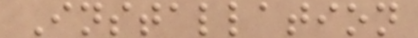Installation
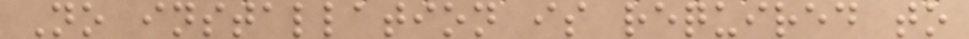No installation is required to
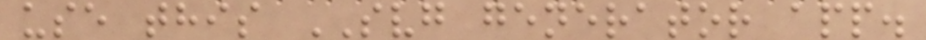use this SVG generator app.
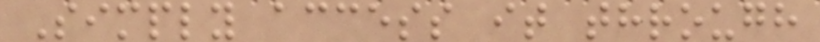Simply access it through
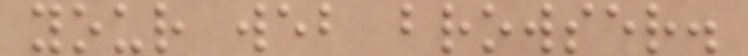your web browser.
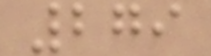279
